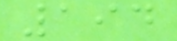194
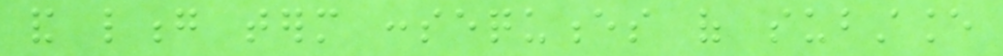and long term consequences of substance
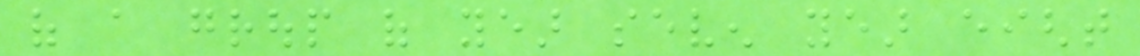of a group of year seven year eight
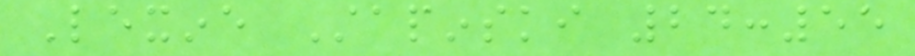Lexine Stapinski 24:55
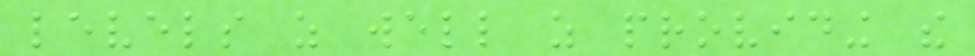levels as well as providing the
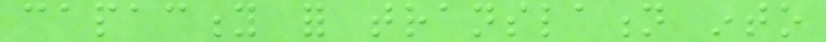capacity for translation into
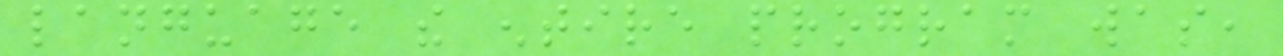language the entire program was,
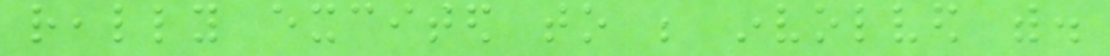really excited to be involved with.
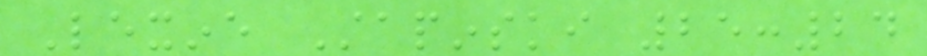Lexine Stapinski 25:24
